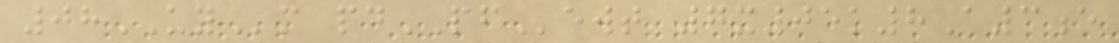08UYm pdPFewt 7x05k8A3e
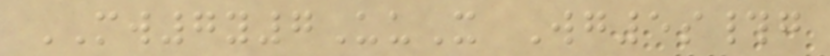MW7y7UuX Wg5s#g
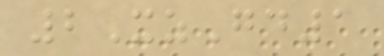2XzGd1
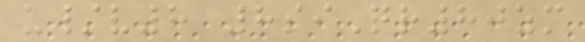u/v8 8siQr80zm
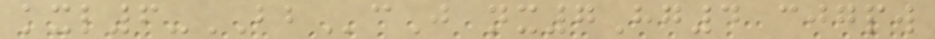kxl6-BBcJ nx7Hg4 cjgpw
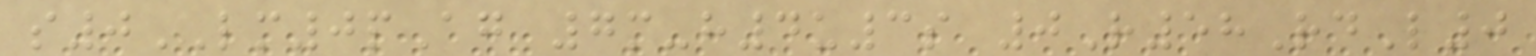s0LM0pAg 7m-h4u3s 0R58RdL0
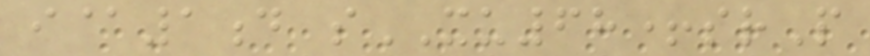i@1d sXU68+srP
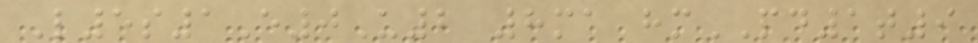L5s1E0U2 8ma hmPD1t9
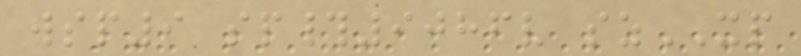wsp9 sp#9086v szXP
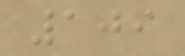109
